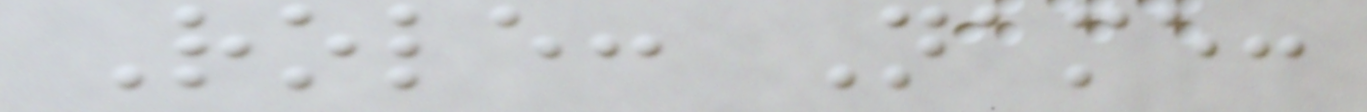Role: Name:
